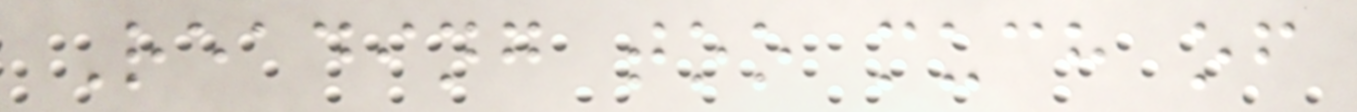Reading too much of
